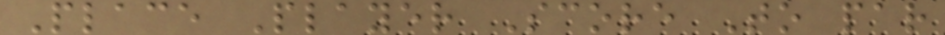Place Player Score To par
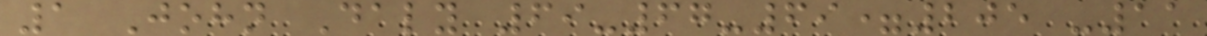1 John Daly 69-67-69=205 -11
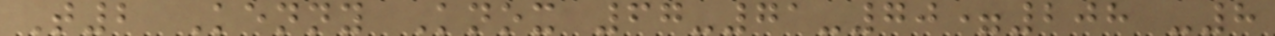T2 Kenny Knox 67-71-70=208 -8
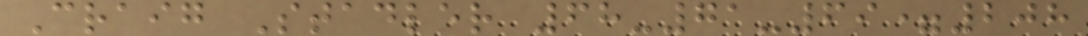Craig Stadler 68-71-69=208
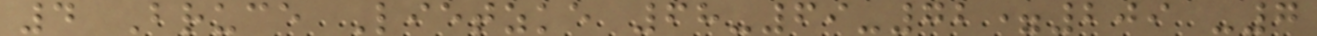4 Bruce Lietzke 68-69-72=209 -7
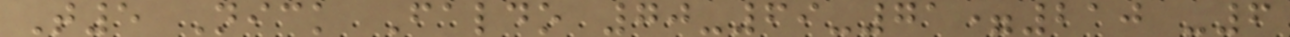T5 Nick Faldo 70-69-71=210 -6
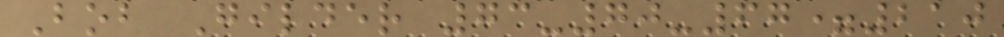Bob Gilder 73-70-67=210
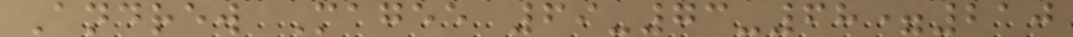Andrew Magee 69-73-68=210
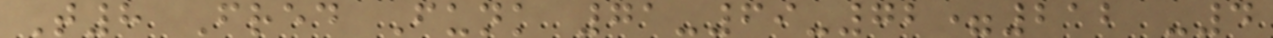T8 Fred Funk 71-69-72=212 -4
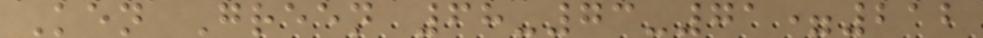Ken Green 68-73-71=212
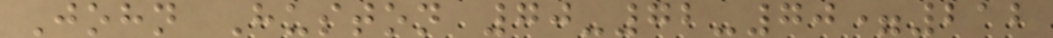John Huston 70-72-70=212
